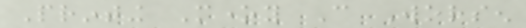Printing Money Can Worsen
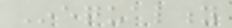Inequality
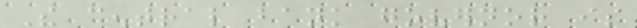The central bank governor is
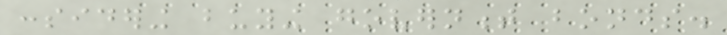considering buying government bonds.
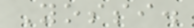Yossi.
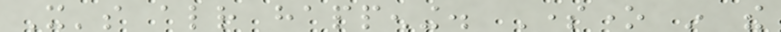It's already happening. Someone in the
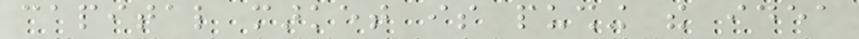capital market is pushing the idea
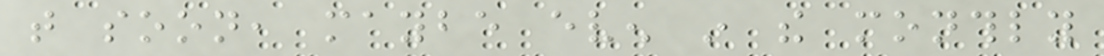that soon, maybe even in the monthly
